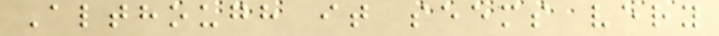Although it seems very
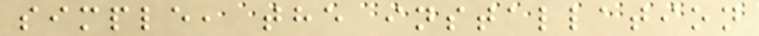simple, the installation
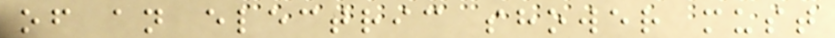of an electric shower must
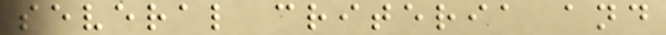several criteria and
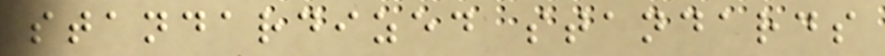standardized standards
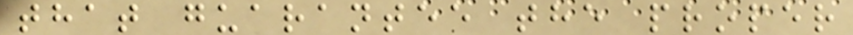that guarantee the proper
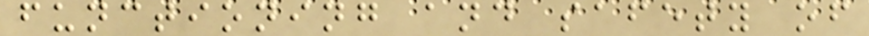functioning and safety of
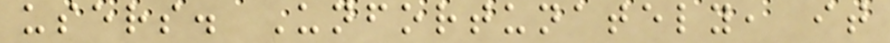users. Unfortunately, it
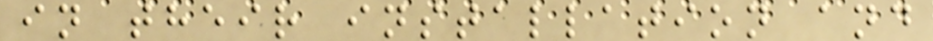in their installation and
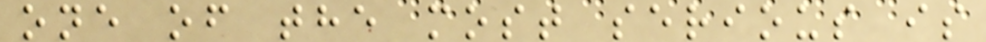one of the most serious is
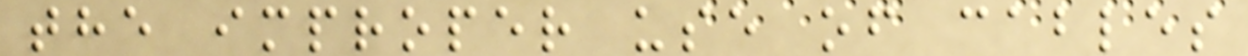the improper use of cables
